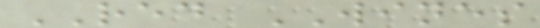RED WINES
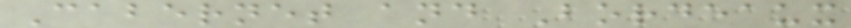Cabernet and Bordeaux
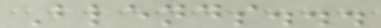Blends...
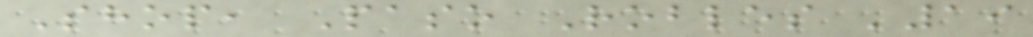Shop, Paso Robles '19
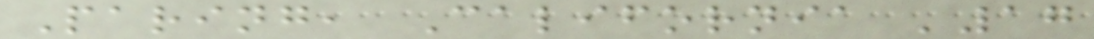Paring, California '17
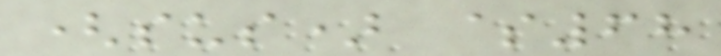(sus) $68
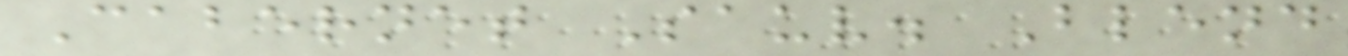Cabernet Sauv. Blend
